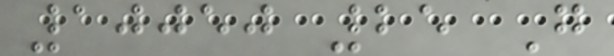10050 25 G
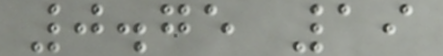0.75 19
